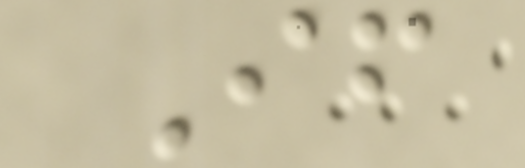If
